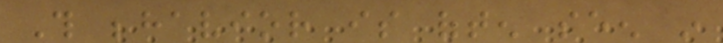This behavior is often seen in
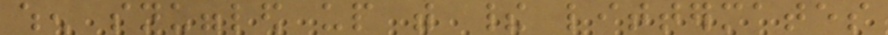when snuggled up with their littermates
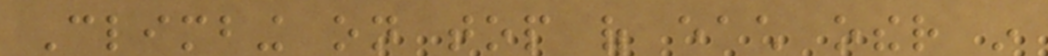Climbing on top of each other in
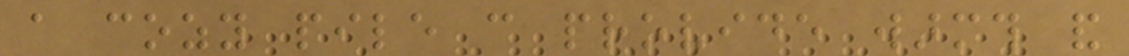a cozy pile can provide warmth and
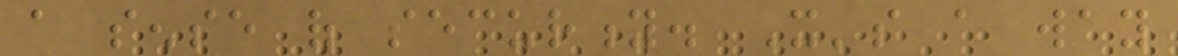a sense of security. It's a way
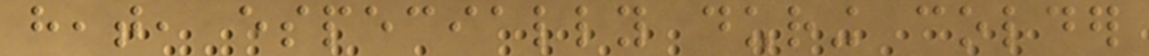heat, especially during colder
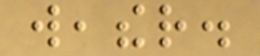weather.
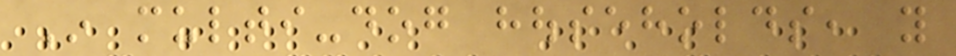In multi-dog households, you
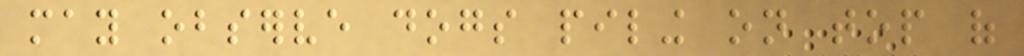may observe dogs piling on top of
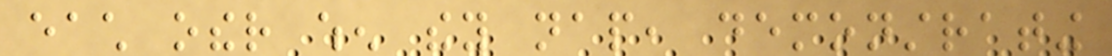each other when they nap, demonstrating
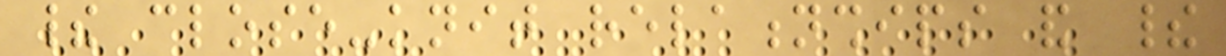their close-knit relationships and their
